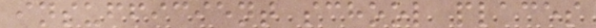insufficient school places
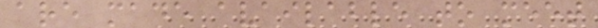are made available to meet
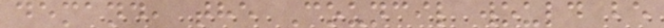demand, the Council would be
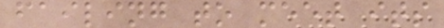failing to meet its
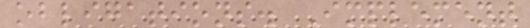obligations. Implement
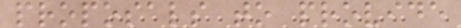proposals to provide
